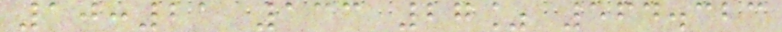10:21 133 27% 564.323
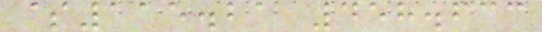$115.21 458.633
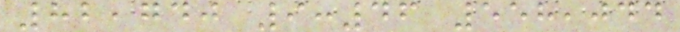82,740 9:46 558,044
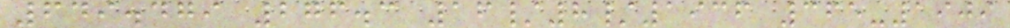649.479 276.3 16/8/1936 365-1909
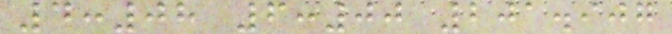4:08 6:00 201.907
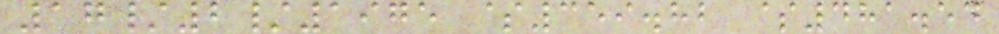17/2/1975 $359.82 $481.54
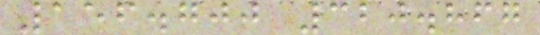156.700 320.867
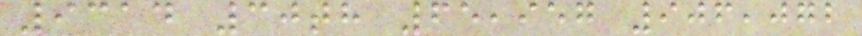9314 30th 65,957 906,072
